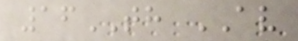16TH AV
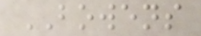BOWENS
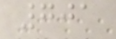701
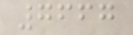7667
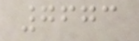7673
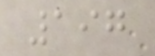197
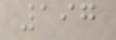197
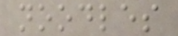noodles
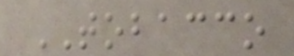TOBACCO
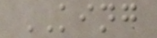KING
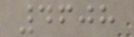4608
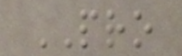PRO
